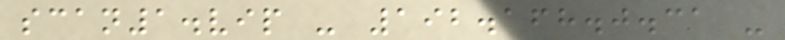scan1.vip - 192.168.0.31 -
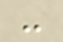-
